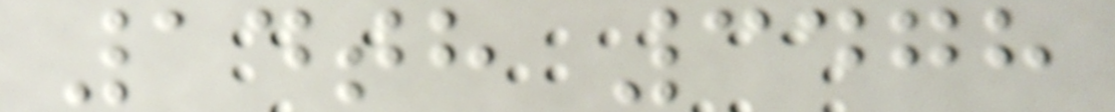14th 3478
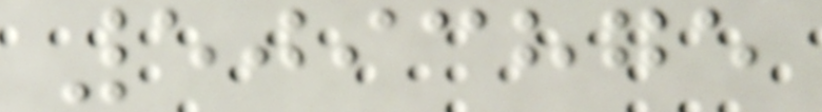5093875
